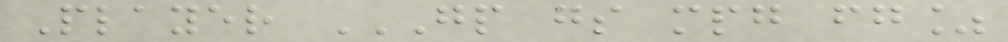Player GP GS MPG FG%
